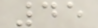45
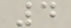4
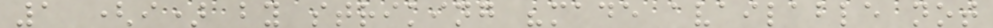1 (i) by striking "made available not
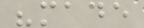"made
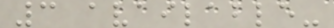3 available-
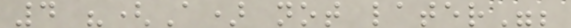4 "(A) not later";
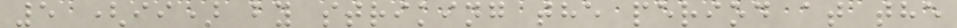5 (ii) by striking the period at the
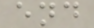end
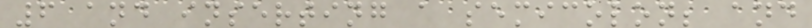6 and inserting a semicolon; and
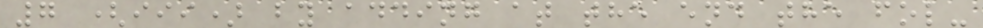7 (iii) by adding at the end the fol-
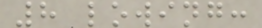8 lowing:
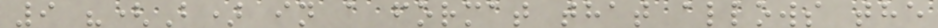9 "(B) in a format that allows the
